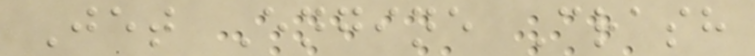Jet Engine Crash
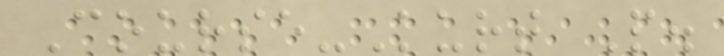Course-Kurt P.
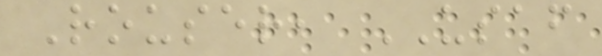Rouser, USAF
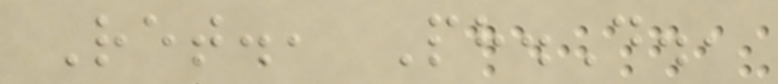Ret., Ph.D.,
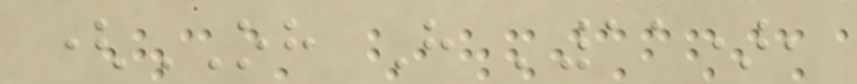(OH H '11),
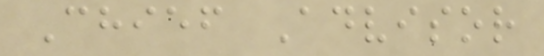Chief Advisor
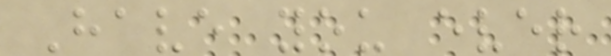Have you ever
